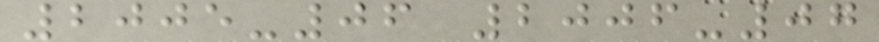2005-06 2006-07
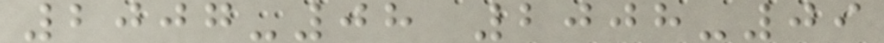2007-08 2008-09
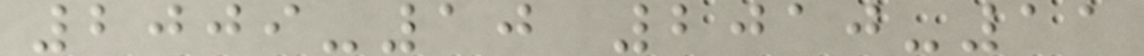2009-10 2010-11
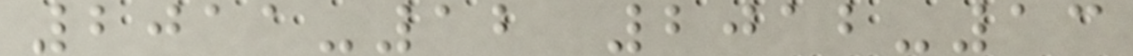2011-12 2012-13
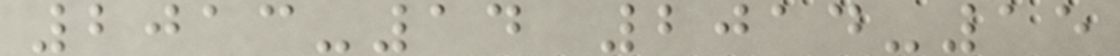2013-14 2014-15
